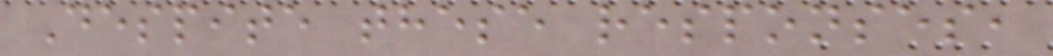Despite these responses,
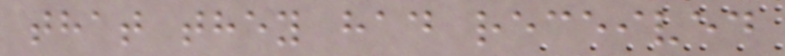that they had received
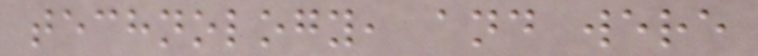technology, and were
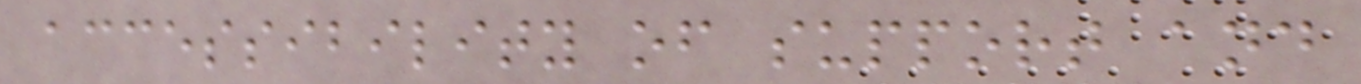accessibility of support and
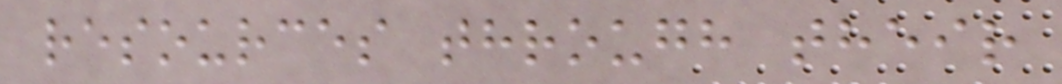resources through their
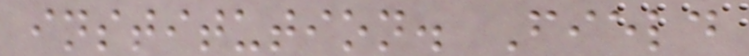institution. Field
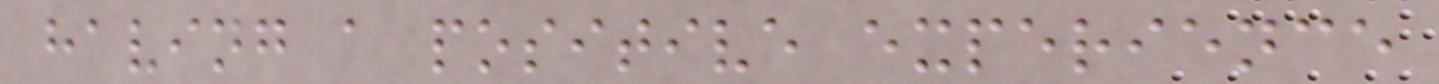having a positive experience
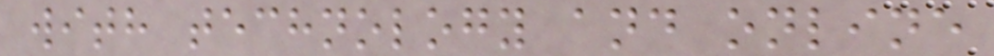with technology and online
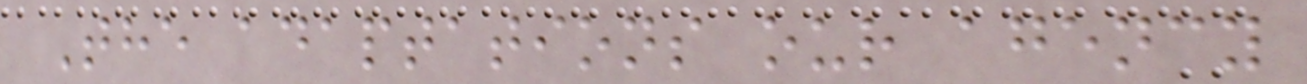The adaptations our agency
